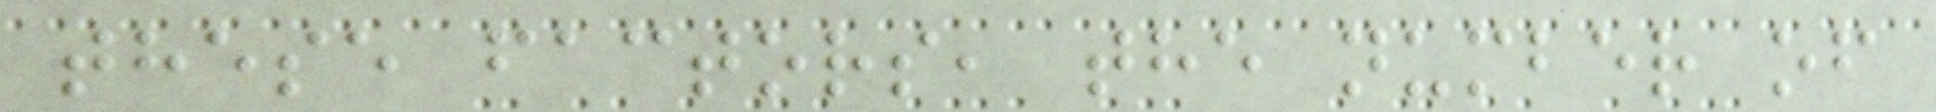these factors, the number of
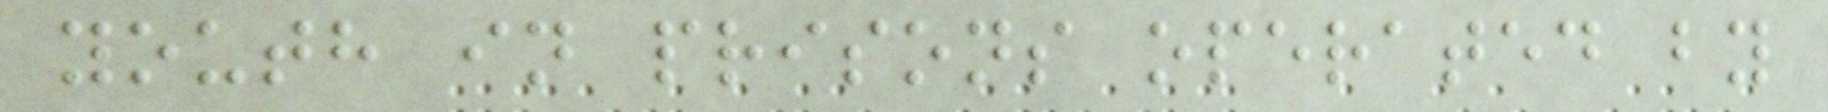youth in prisons operated by
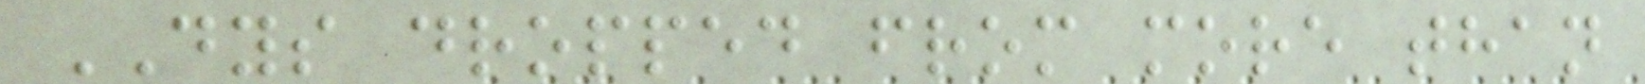DYS dropped from more than
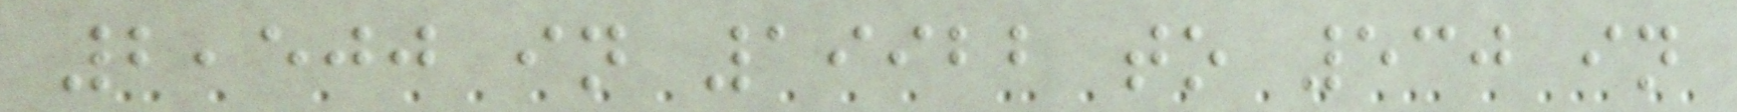2,500 in 19922 to 530 in
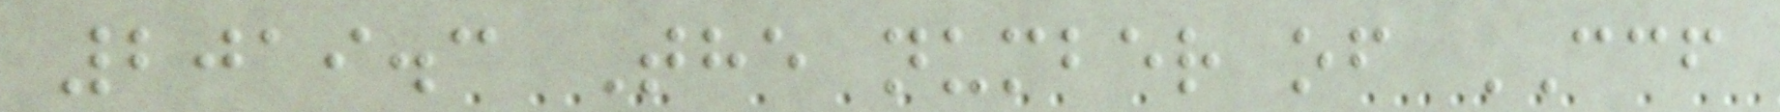2019.3 The number of CCF
